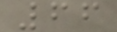66
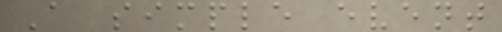A simple event
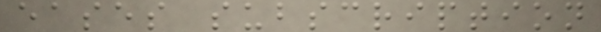eases subscription
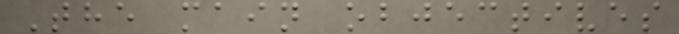The main objectives
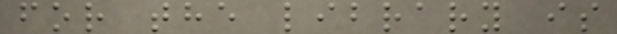for the library is
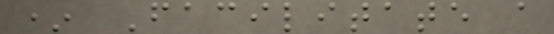* Facilitate a
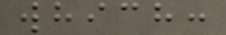which:
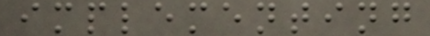implementing
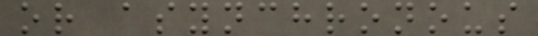or asynchronous
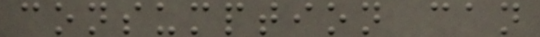consumption can
